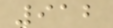912
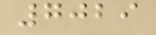7029
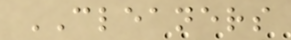CLEANERS
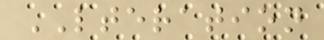LTERATION
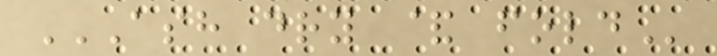ASH DRY & FOLD
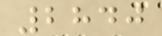2840
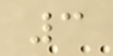3
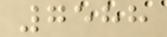7588
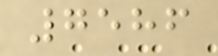7586
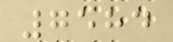7584
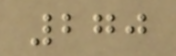270
